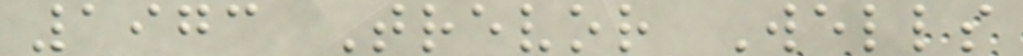1973 Trevor Wells
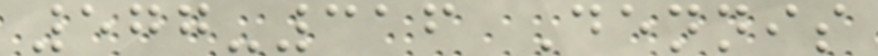577-316 Dennis
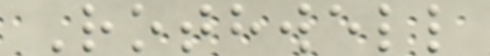Rothwell
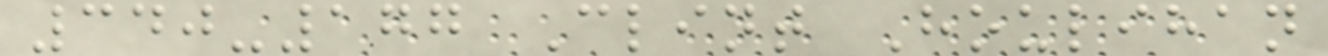340-177 Clint Houlihan
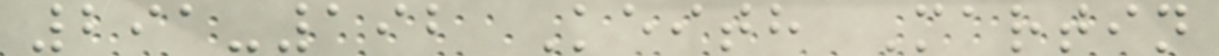291-192 Keith Martin
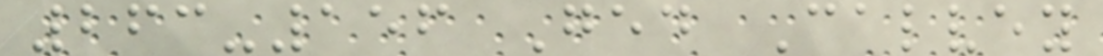263-156 Ged Calvey
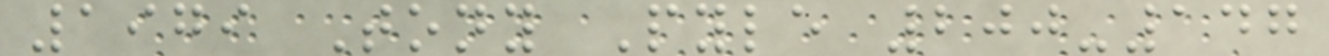1979 Tony Pyle 200-147
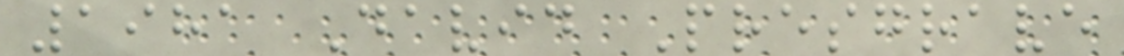1981 David Presgrave
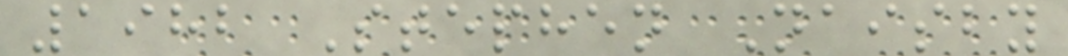1982 Stephen Naisby
